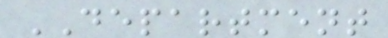DEPARTMENT
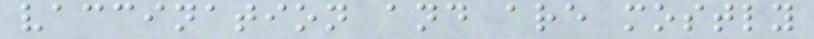vaccination and are mostly
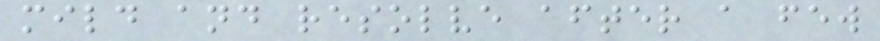mild and resolve after a few
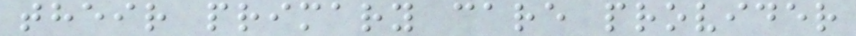their primary care provider
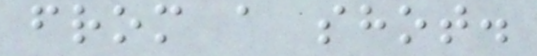from a shot.
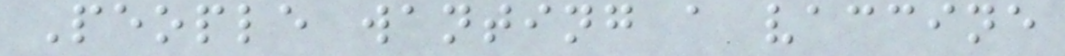People wanting a vaccine
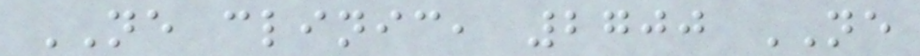NE clinic, 2700 NE
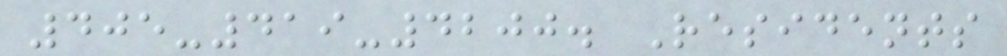405-419-4200. Residents
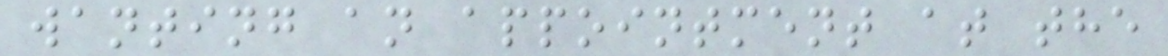wanting an appointment at the
